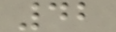42
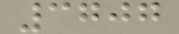3707
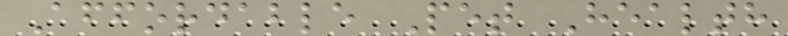Affordable Pet Health
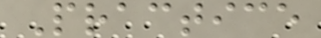Practice
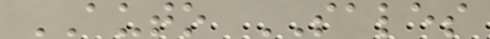AUTO SALES
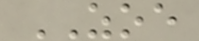ZOE
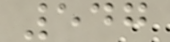547
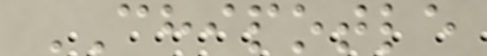CHIPOTLE
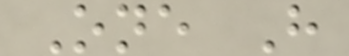One H
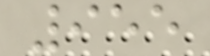955
